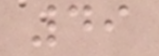49
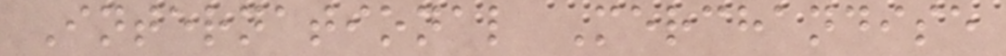International Merchandise
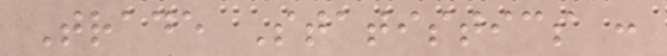Trade Statistics :
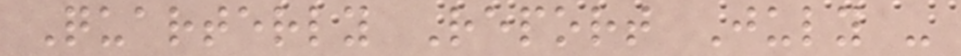Quarterly Report July -
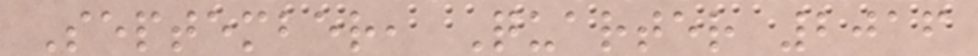September, Quarter 2016
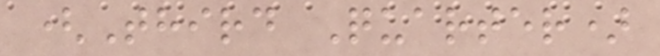(Third Quarter)
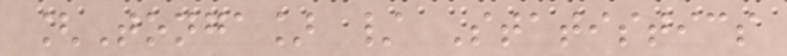[Tonga] / Statistics
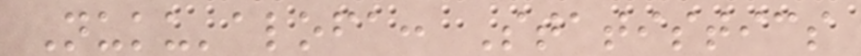Nuku'alofa: Statistics
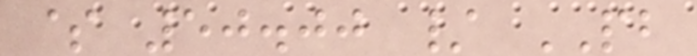$ 50.00 / PB
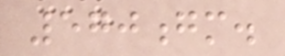570gm.
